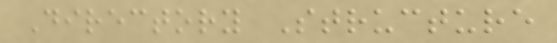Directory Structure
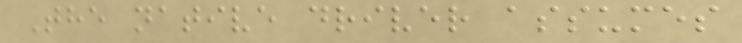The native driver assumes
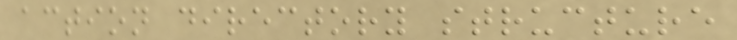action directory structure
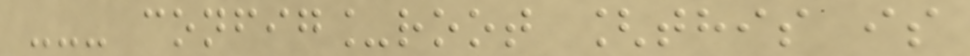--- config_root [this is
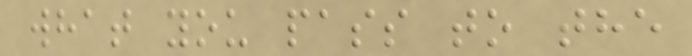what you pass to the
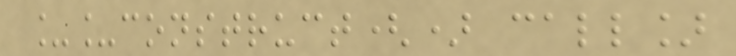__construct() call]
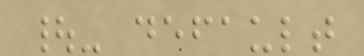|- default
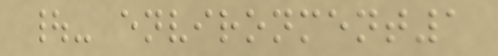|- environment1
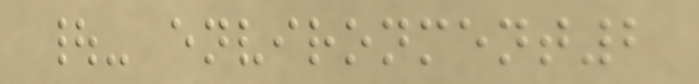|- environment2
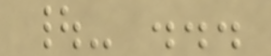|- ...
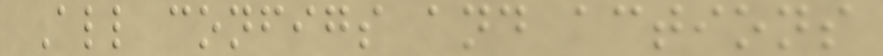All configs and actions
